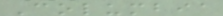Columbia
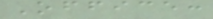Office:
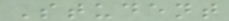Student
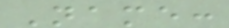Name:
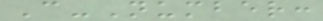C-Number:
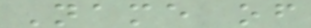Name of
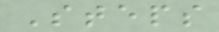Steps
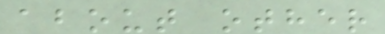about other
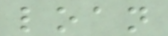loan
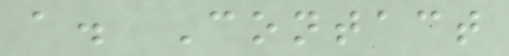a. Contact
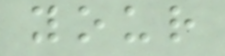your
